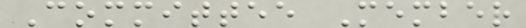Committee Member
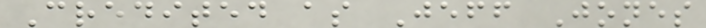Credited as Jeff Jones
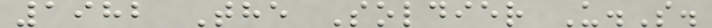1982 The Soldier U.S.
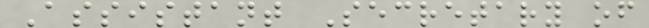Assistant Secretary of
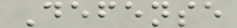Defense
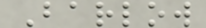Barlow
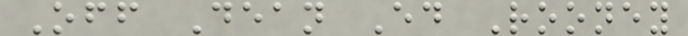Off Dean Ed Rooney
